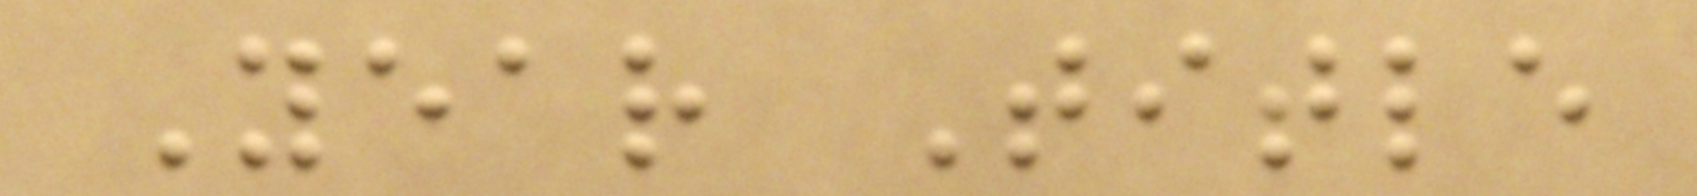Year Title
